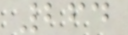264
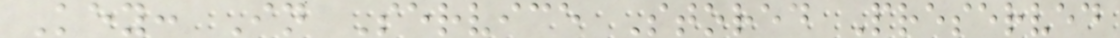Key: In Service Stored Preserved
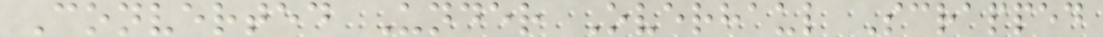Converted Under Overhaul Scrapped
